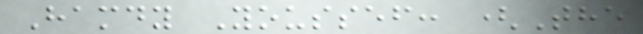Hamdy Youssef: (The
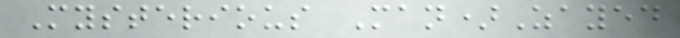Mysterious Man)Zayed
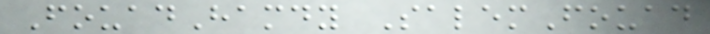FouadHamdy SalemFouad
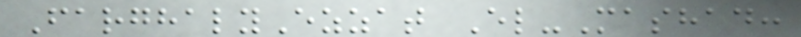FarghalyEzzat El-Mashad:
